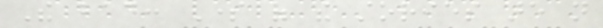The bad: Some of the stories are not
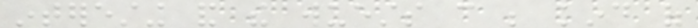interesting and the wuests can be kind of
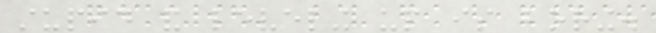stupid and leveling up is boring.
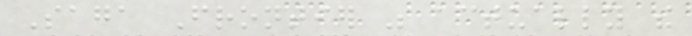Saga Frontier was actually the
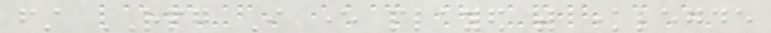first RPG I ever played with knowlegde
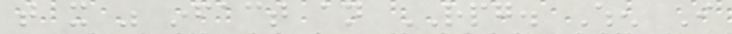that it was infact an RPG. When I
